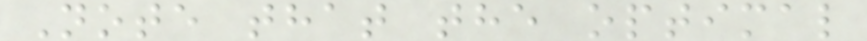Note that the optimal
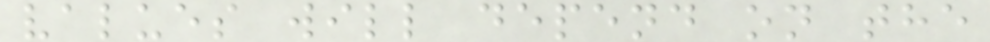values will depend on the
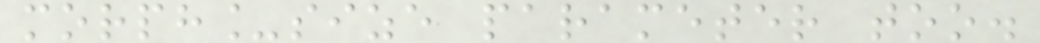morph_size parameter too.
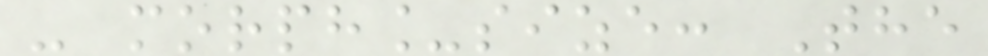- morph_size: The
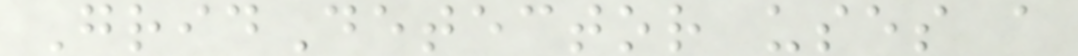GridDetector uses a
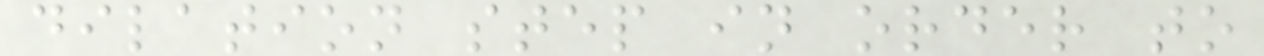dilation step in order to
